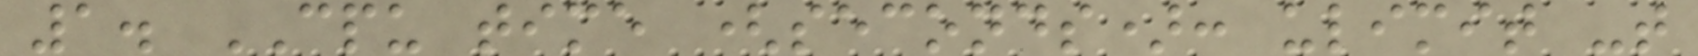1. CPU time (seconds): ulimit -t
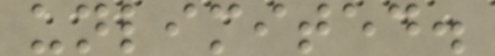unlimited.
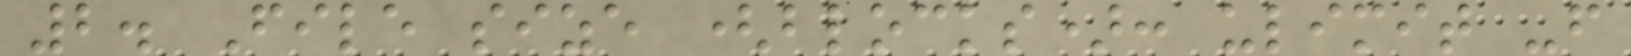2. File size (blocks): ulimit -f
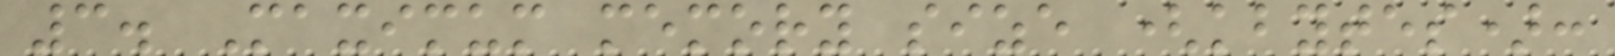3. Maximum memory size (kbytes):
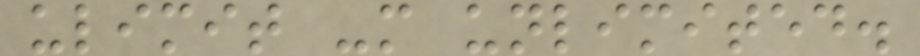ulimit -m unlimited.
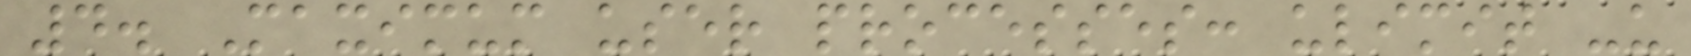4. Maximum user processes: ulimit -u
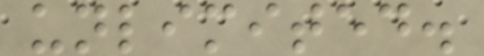unlimited.
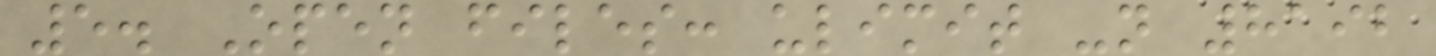5. Open files: ulimit -n 8192
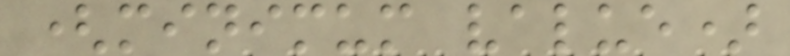(minimum value)
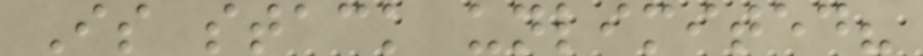Is stack unlimited?
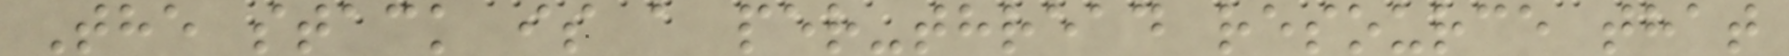The stack is a per-thread resource that
